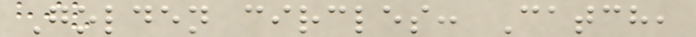Golden circles: Catch,
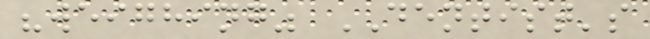"weighing" DENTIST's
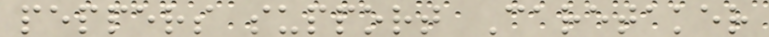peppers support Caretaker
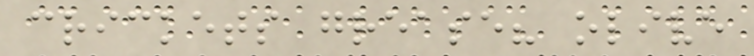crickets grease? olive
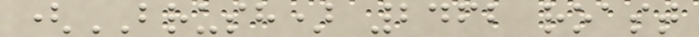(BRUSH) 2462 roast
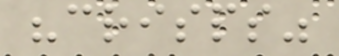"crisps"
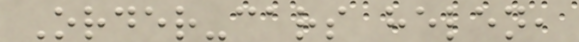Order-cars helen,
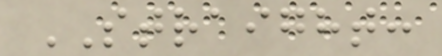STRAIGHT:
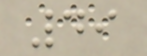49
